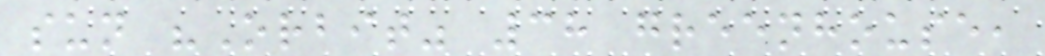sun "Orbit" 38 greenhouse,
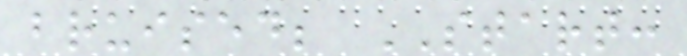bruised; START:
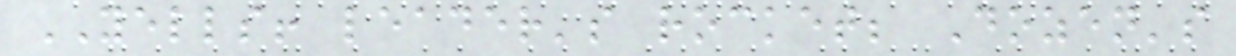YELLS! leader's rocket; Dozen's
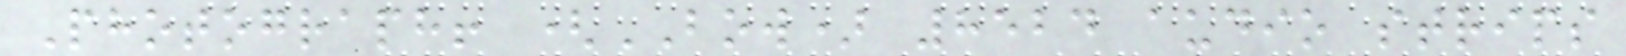Photograph! (BOW) 8524 audio strips
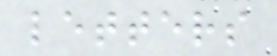letters
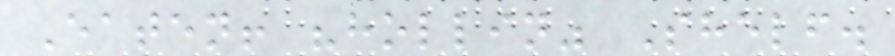Eaten! "hollin" Shelf.
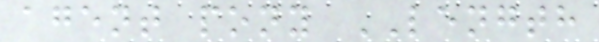agent pony LENGTH
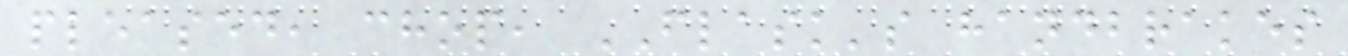pleased, chop, FLASK's handbrakes
